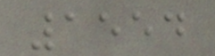1554
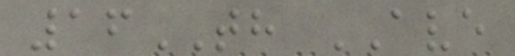16TH AVE
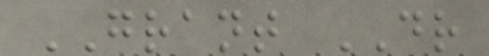GRANT DR
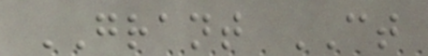GRANT CT
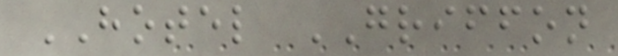HOTEL GRIFFON
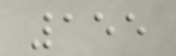155
